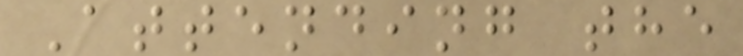Attending the
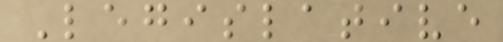Legislative
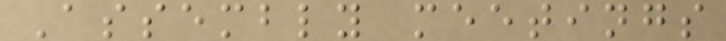Assembly meetings
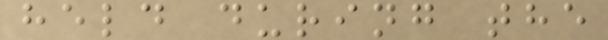held during the
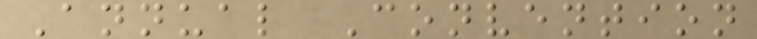Annual Convention
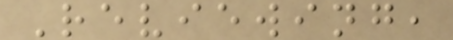Reviewing,
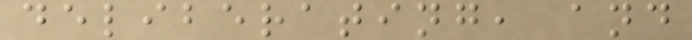deliberating, and
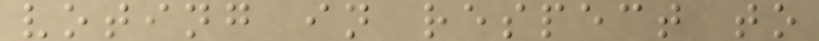voting in respect to
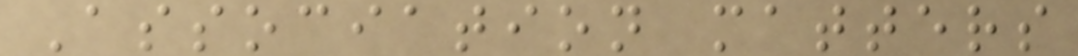Association matters
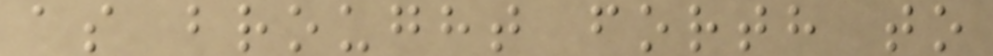as brought forth to
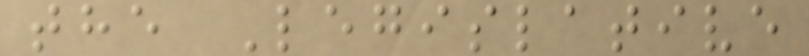the Legislative
